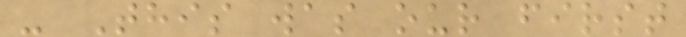- This was our first
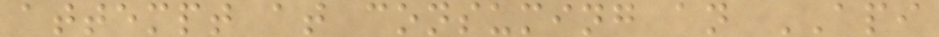attempt at consuming an API
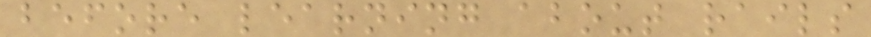before learning about rails
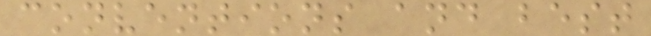conventions and best
